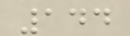144
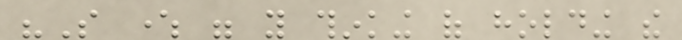"So where were you thinking of holding the
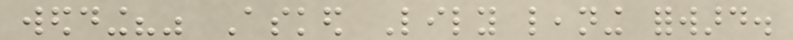wedding?" Asked Lily leaning forward.
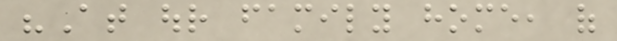"At our family home, of
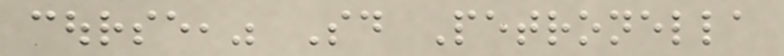course," Said Petronella
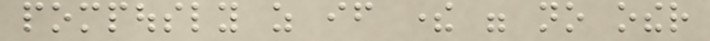pompously as if there were no other
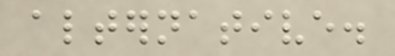alternative.
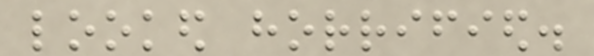looked horrified.
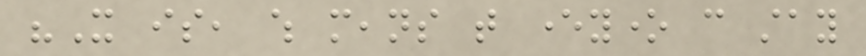"It is, which means that everyone can stay
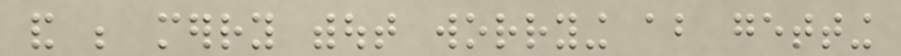and be merry without worrying about getting
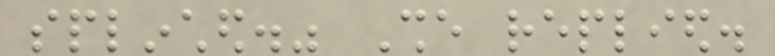splinched." She replied.
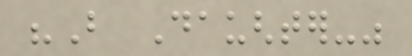"But Daughter-"
